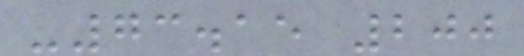-73.15 200
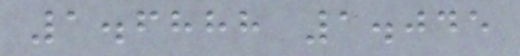1.6888 1.045
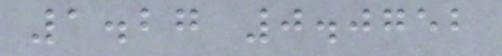1.27 0.0752
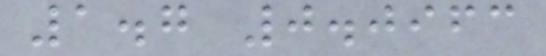1.7 0.0963
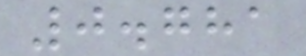0.781
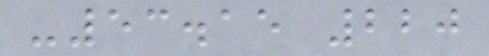-53.15 220
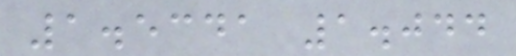1.5341 1.044
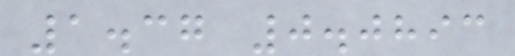1.37 0.0893
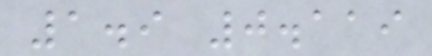1.9 0.119
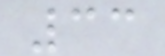33
